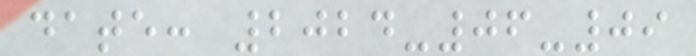date: 2024-06-09
